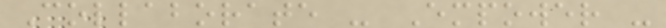Collaborate - Empower -
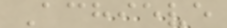Achieve
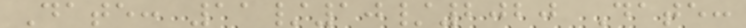Date: 11/10/2020 Date:
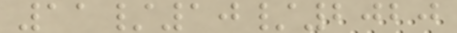11/10/2020
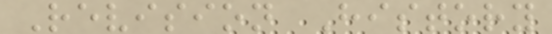Revision History
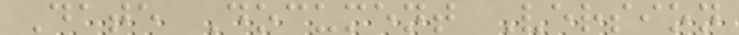Date Document Version
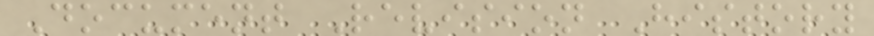Document Revision History
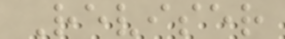Reviser
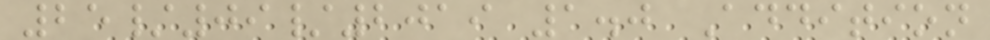25/09/2019 1.0 Addition
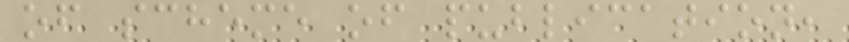of scheme of publication,
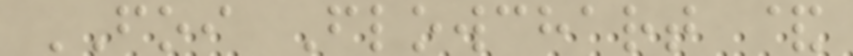FOI Flowchart &
